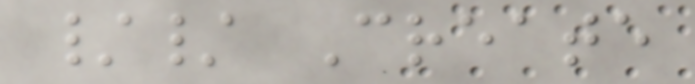// Create
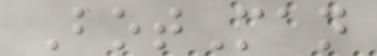BotMan
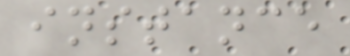instance
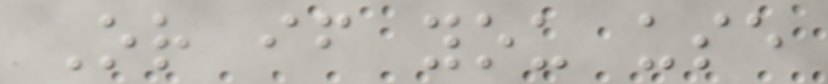Or if you use
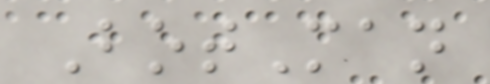BotMan
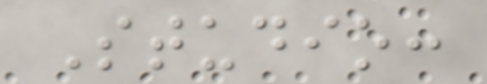Studio:
